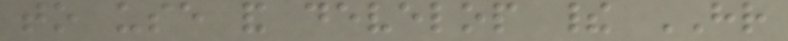to use and develop their HR
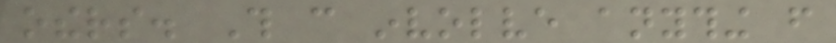others. This can involve anything from
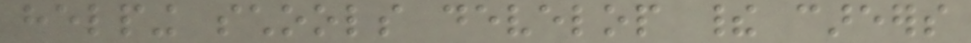helping schools develop their careers
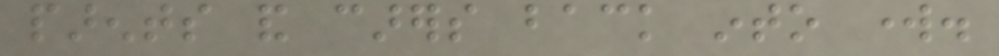parents and carers back into work.
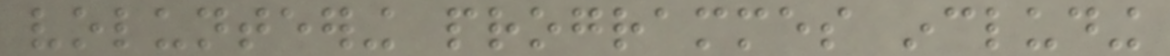volunteering programmes including
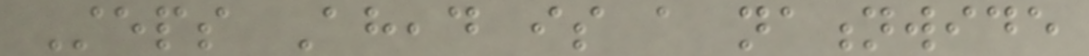Steps Ahead is a nationwide
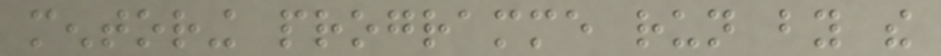mentoring programme run by the
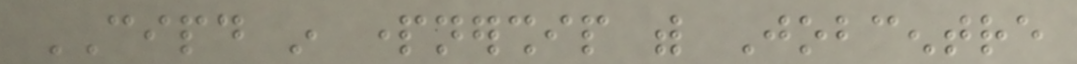CIPD in partnership with Jobcentre
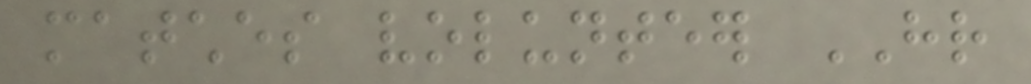matches volunteer HR
